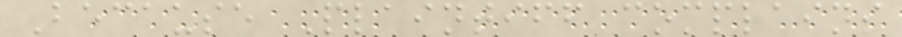Because Plaintiff complains
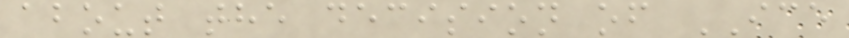about the decision of ICE
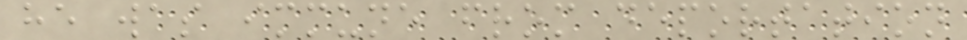he was immune from deportation
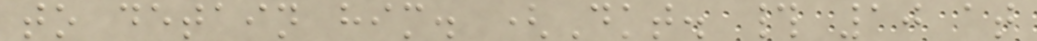to detain him. (Dkt. # 10 at
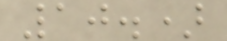10.)
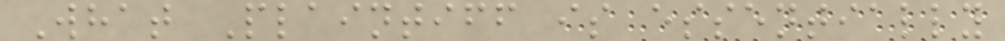What Plaintiff is essentially
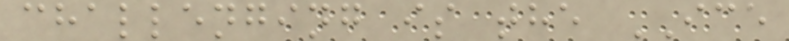challenging is the ICE
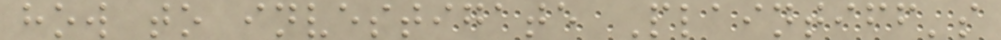how to investigate Plaintiff's
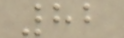82
